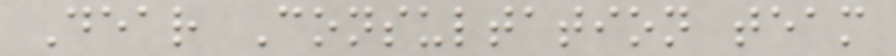Dear Consultation team
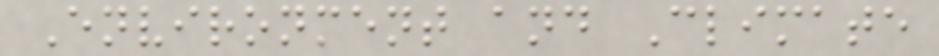Environment and Climate
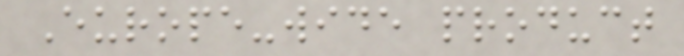Europe-wide product
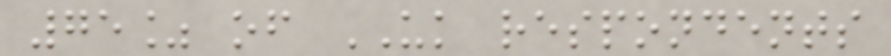75% of UK respondents
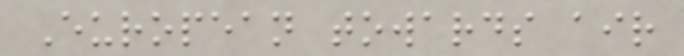European towards air
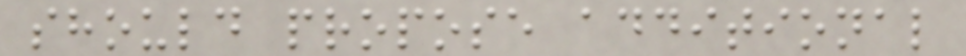should propose additional
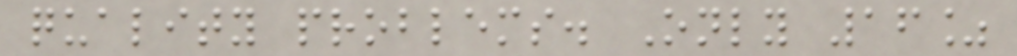quality problems. Only 16%
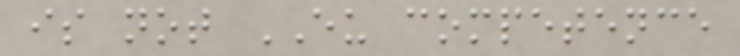is not EU competence
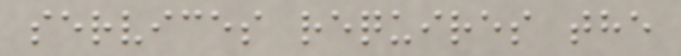services requires the
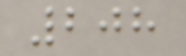208
